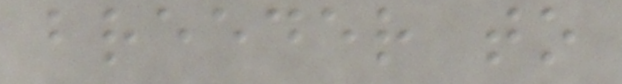breeder to
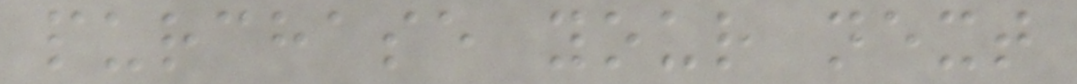purchase your next
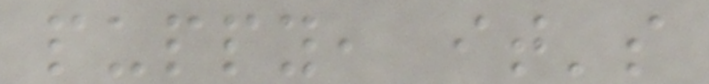puppy, it's
